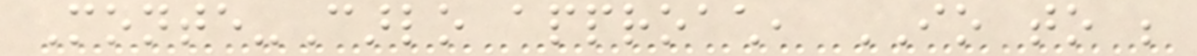Monte-Carlo approach, IO to be
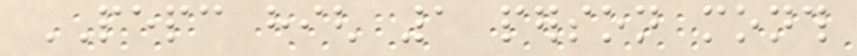PEPC high 1 person month
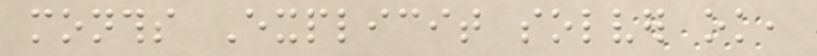months Explicit solver ok,
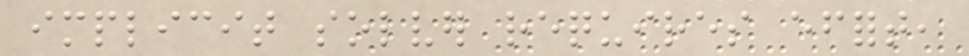implicit solver requires effort,
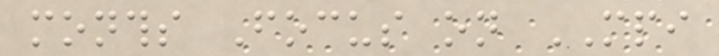months Focus on MPI
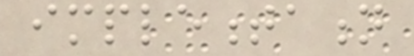implementation
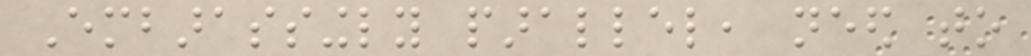Embarassingly parallel, need to
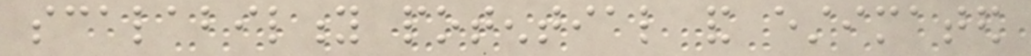scalability potential and estimated
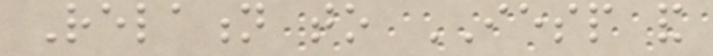Relation to IESP and
